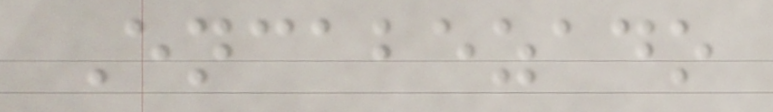Encabezado
